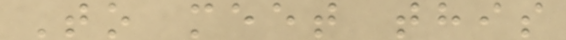To meet this
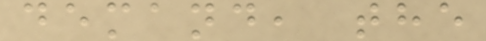demand, the
